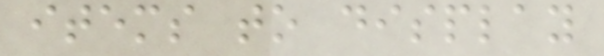items to display
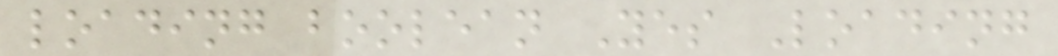loading boolean Yes Loading
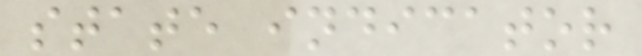state indicator
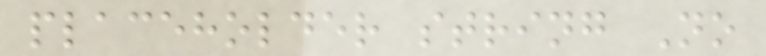placeholder string No
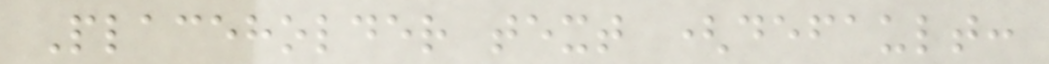Placeholder text (default:
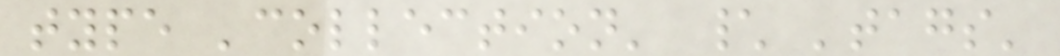type 'collection' \ 'tags'
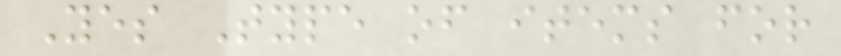Yes Type of items for
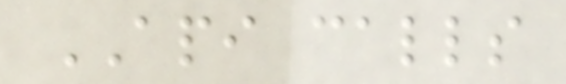API calls
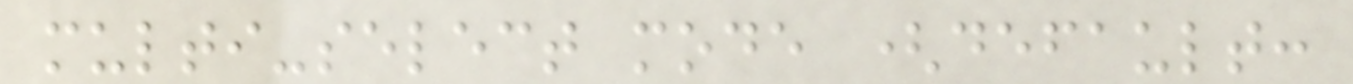multi-select mode (default:
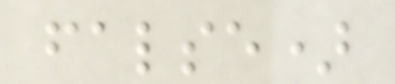false)
